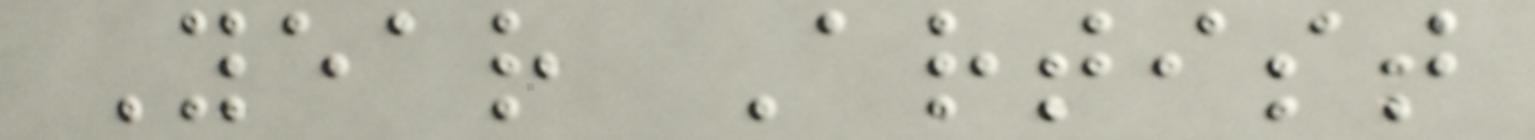Year Artist
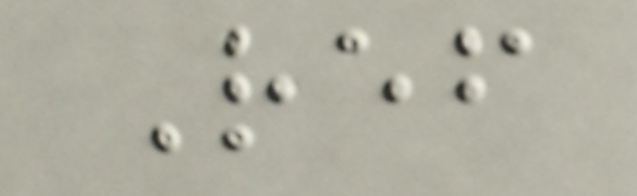Ref
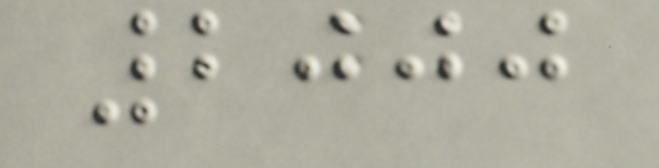2000
